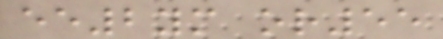ee2ym or55
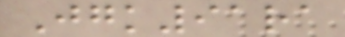Jgk91ra
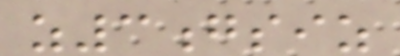z3gsiz
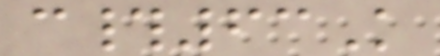c#63K
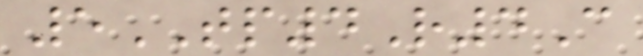5TP4R4C
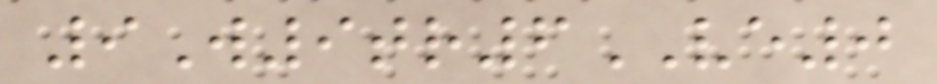9W9tr6VE0
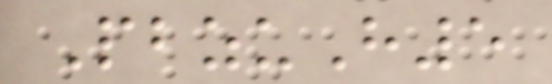PbzuH5
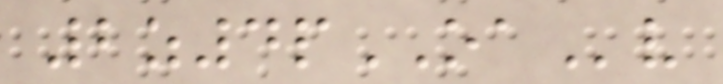2z4pOAv
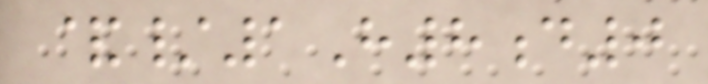&/1H8d0
